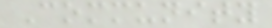Community
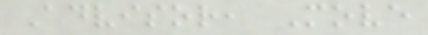Advisor, Move
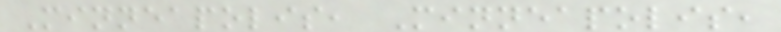Minneapolis, Minneapolis,
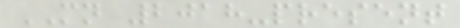MN 2018-present
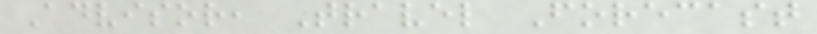Advisor, Travel Forecast
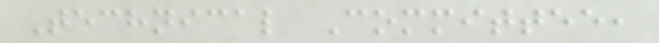Technical Committee,
